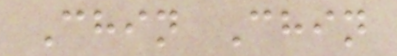Chin Chin
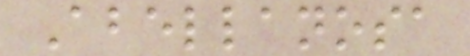Abellanosa
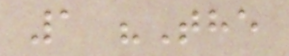1 "The
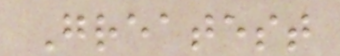Greatest
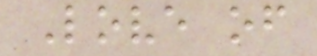Love of
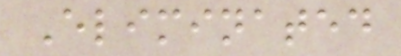Eliminated
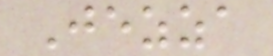Jezza
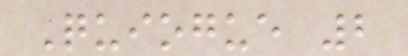Quiogue 2
